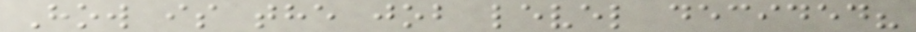How is the job level decided?
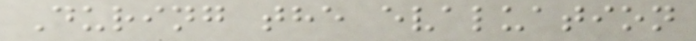During the evaluation
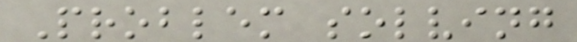Problem solving
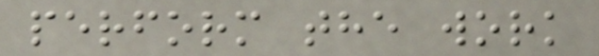perform the work
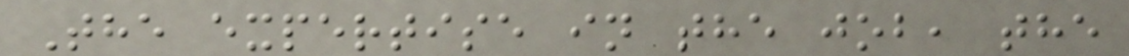The expertise in the job, the
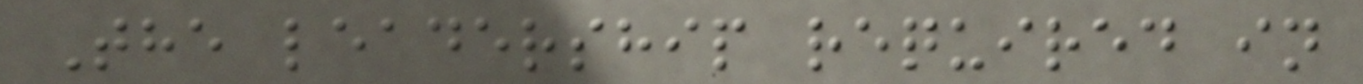The leadership required in
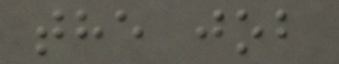the job
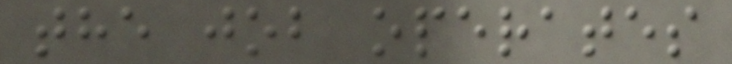the job operates
